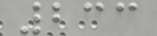233
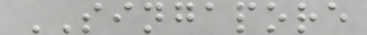SINGAPORE
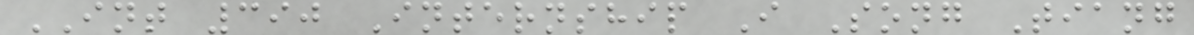INT 390 Internship I Song Tiang
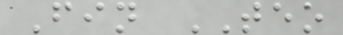Fin TEO
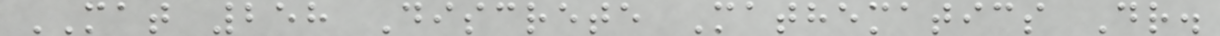MAT 258 Discrete Mathematics Dr.
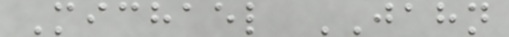Michael JAHN
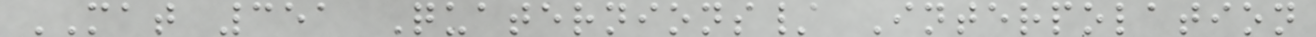MAT 351 Quaternions/ Interpolation
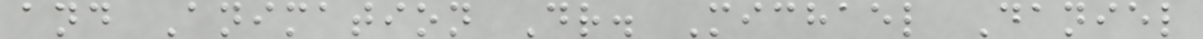and Animation Dr. Michael Daniel
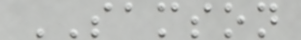SAMSON
